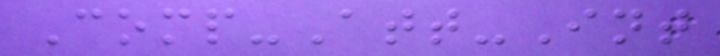Comp-Att-Int
